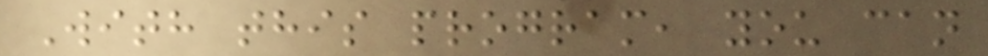With this program, you can
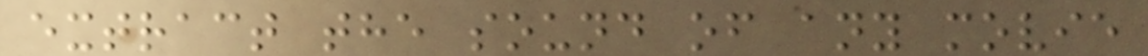extract the sound of any movie
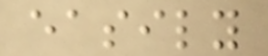easily
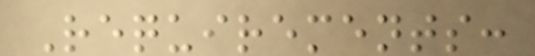Requirements:
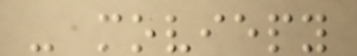- moviepy
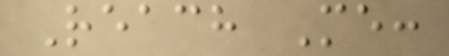Reach Me:
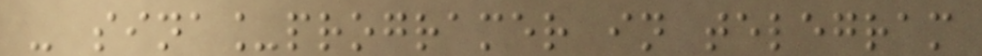- sina_programer in telegram
